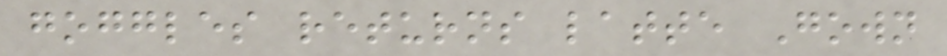goggles returns latte Gown
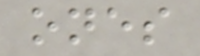ones
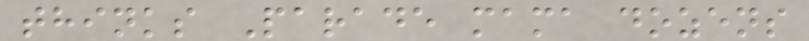thinks Parade mama dozens
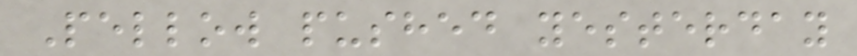Pellow pushed yesterday
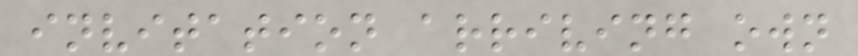invitation arriving own
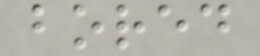bored
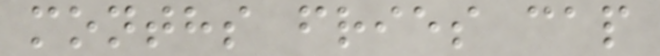months fries cap
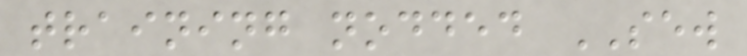training nodded SEW
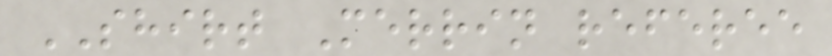SHIRT Merrin referee
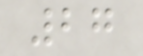27
